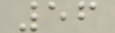56
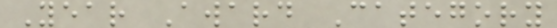Year Award Category
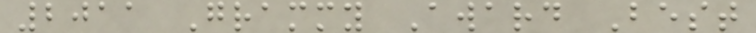2011 Grammy Award Best
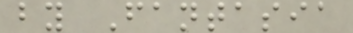by Fantasia
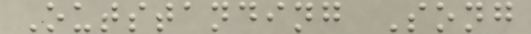Outstanding Song
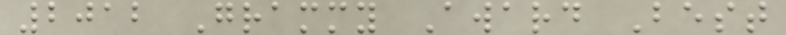2012 Grammy Award Best
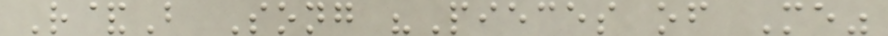R&B Song "Pieces of Me"
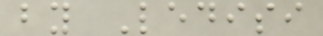by Ledisi
